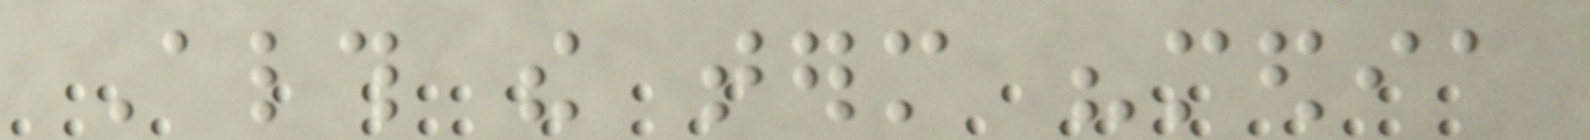Although the term "media
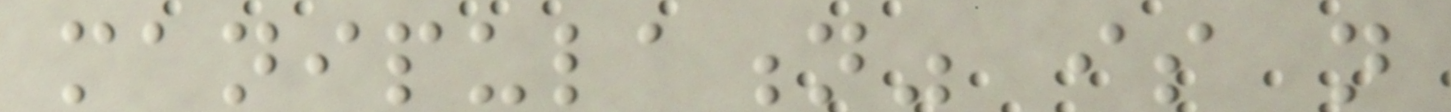manipulation" is not
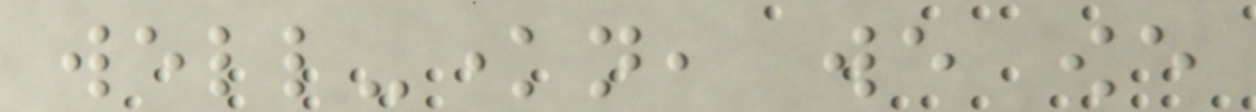well-known, we owe
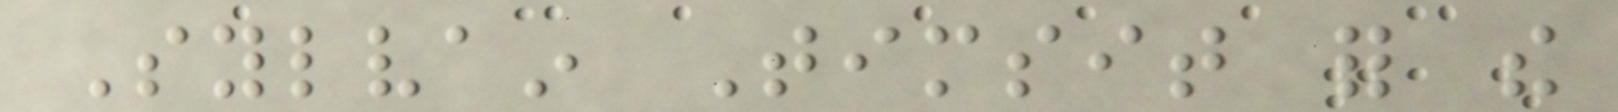Sylvain Timsit for the
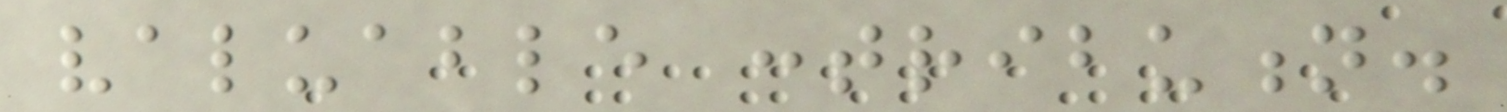valuable contribution.
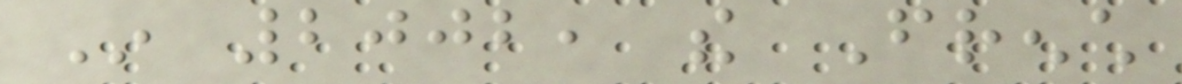In 2002, the French
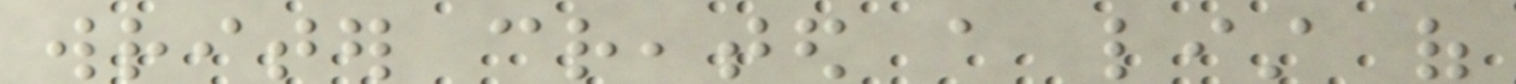writer created a list of
